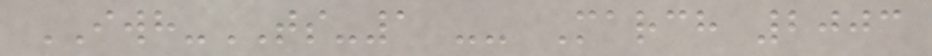IWH-TS-1 -- March 2003
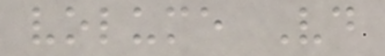volume Vd
